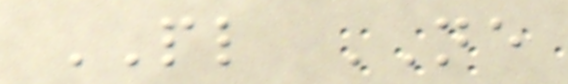PL NE
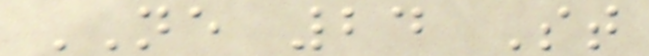NE 24 St
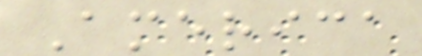America
